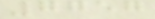7757
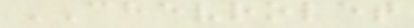CHEVROLET
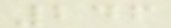246
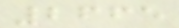2665
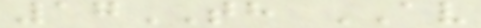17TH AV
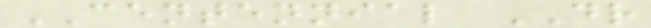CENTENNIAL DR
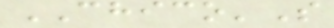CHICO'S
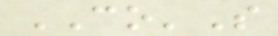CO'S
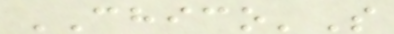CHICO'S
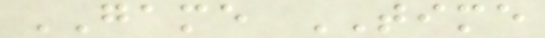GAME TIME
